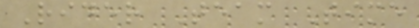Rider Team Time
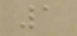1
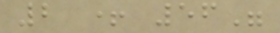2 + 56"
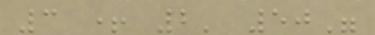3 + 2' 50"
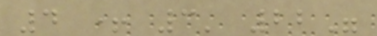4 + 3' 22"
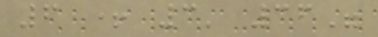6 + 3' 36"
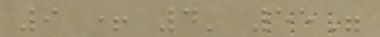9 + 4' 55"
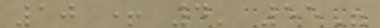10 + 4' 55"
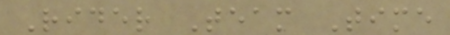Rider Team Time
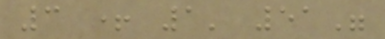3 + 1' 51"
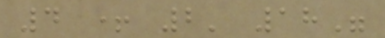4 + 2' 18"
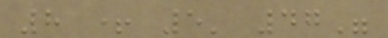8 + 5' 47"
